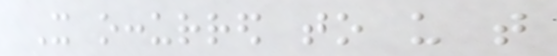It occurred to us that
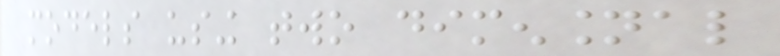models using two dimensional
